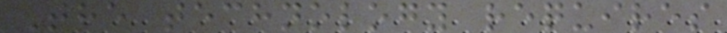The technology requires
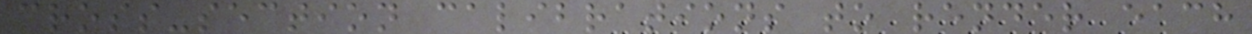cross-section calibrations to render each
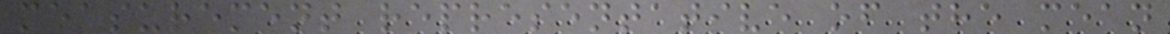measurement representative of the mean
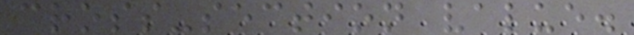cross-section value.
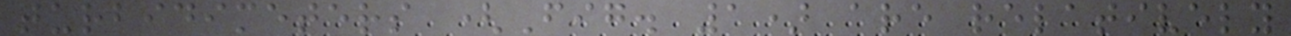turbidimeters (Fig. 1) are relatively
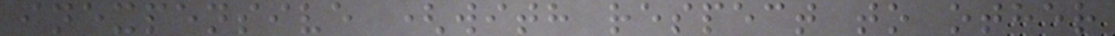inexpensive (with respect to other
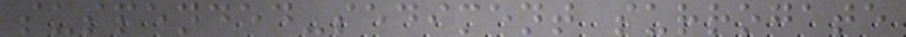suspended-sediment surrogate
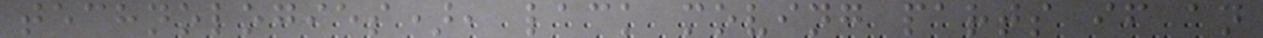technologies), lack moving parts if an
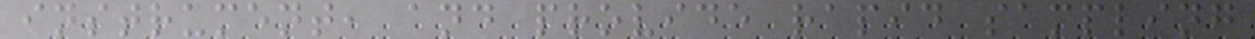instrument, and provide rapid sampling
